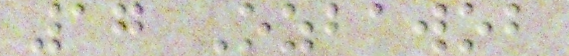17 Ozbawob
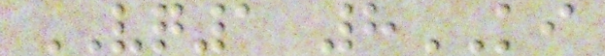VQ1 8KI
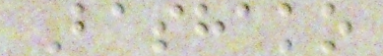Bashako
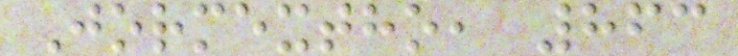Jormextho, 863
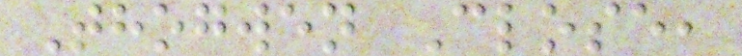Thogwen Close,
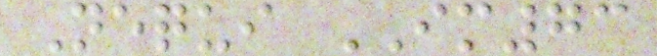Nequi IM73
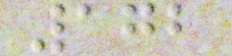172
